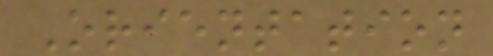Orientation
